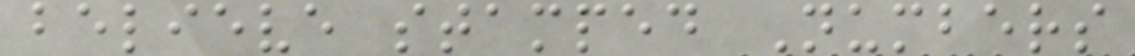believe stamped Numbers
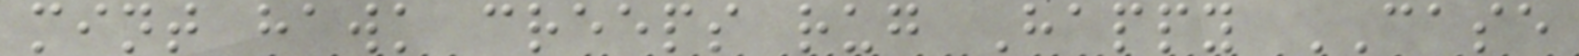mint hawk creeps rug Happy CASE
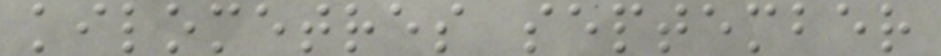kilometres september
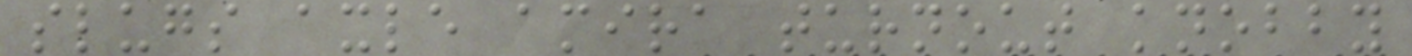slugs axle amira turnout knobby
